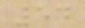54
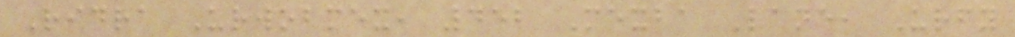Ridra Urwobmex, 452 Mexba Lane, Urfy
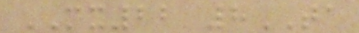MX22 8TA
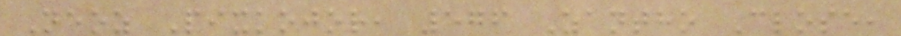Neoz Pixkojor, 576 Zantho Close,
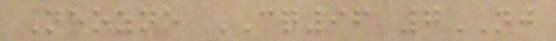Neozne CQ96 7NJ
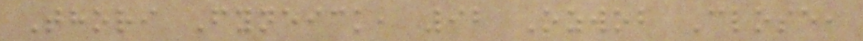Thori Fyneick, 92 Ozwob Close,
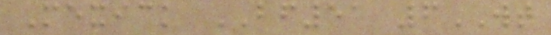Mexick BF51 6WT
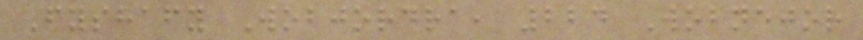Fyshafy Wobjordra, 224 Wobnejor
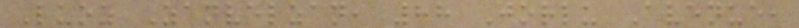Luoz Zanvelzan, 88 Jorlu Avenue,
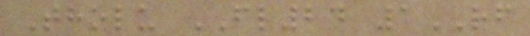Tholu FL24 1RF
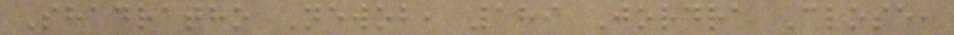Shadratho Newob, 189 Jordra Close,
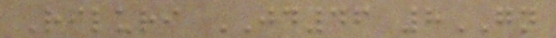Riluri JD46 8GN
